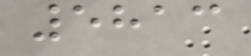5813
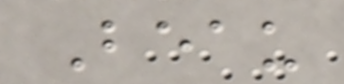Beau
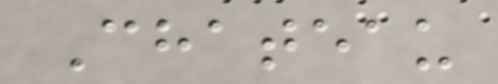Chateau
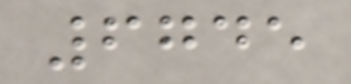6745
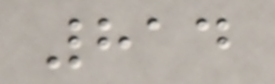814
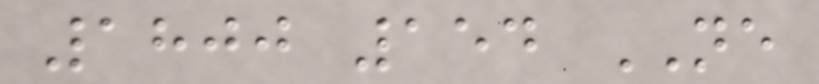1800 154 NE
